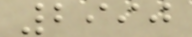2990
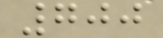700
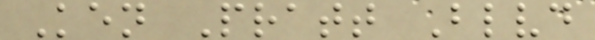Ken Pratt Blvd
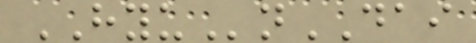HYUnDAI
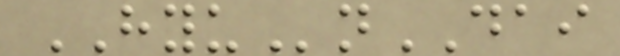HYUnDAI
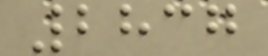2837
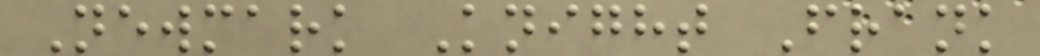Newmark Knight Frank
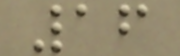16
